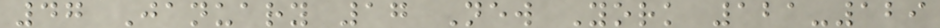47 January 17 New York 121-129
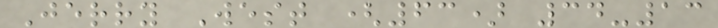Jerry West (63) 34-13
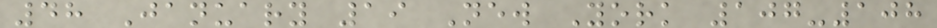48 January 19 New York 107-108
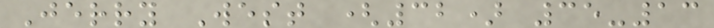Jerry West (32) 35-13
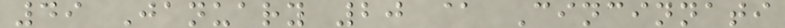49 January 20 @ Cincinnati
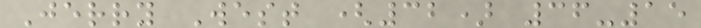Jerry West (32) 36-15
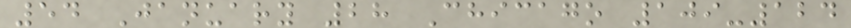54 January 28 Chicago 109-124
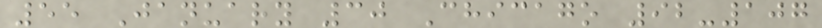55 January 30 Chicago 92-107
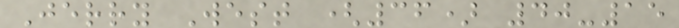Jerry West (36) 40-15
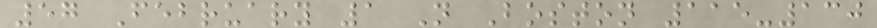57 February 1 N Boston 115-130
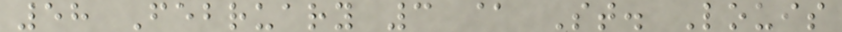58 February 3 @ St. Louis
